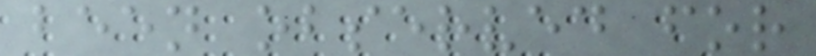been observed for
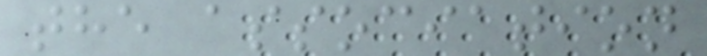the association
